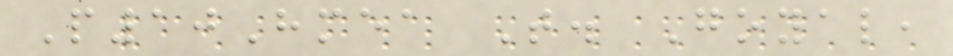P10Hmea T. Goyal,
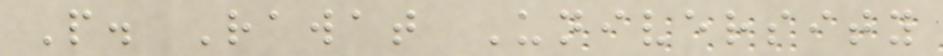P. Rawat University
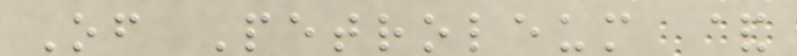Of Petroleum &
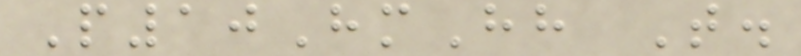P10HmHh T.
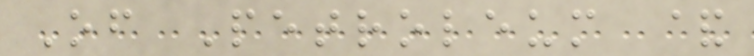Of Petroleum &
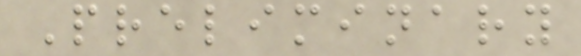Preliminary
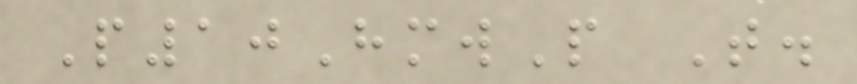P10HmwP T.
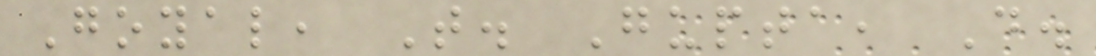Goyal, T. Gupta, D.
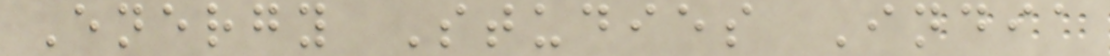Energy Studies India
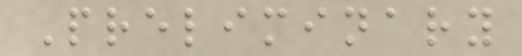Preliminary
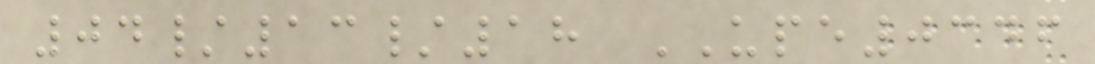04/13/18 UPE0346
